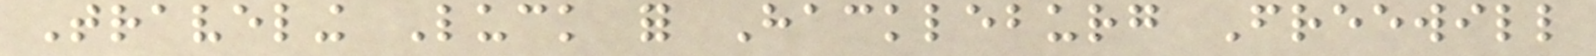Traveling Luck for Hackleburg Freewill
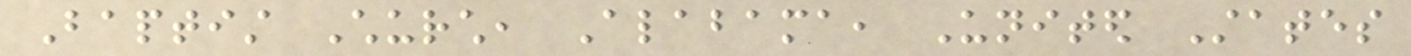Baptist Church, Alabama, United States
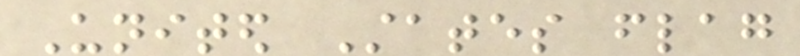United States flag
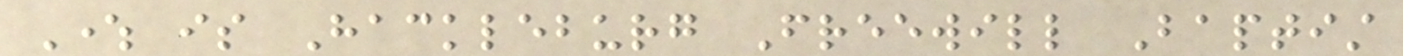Where is Hackleburg Freewill Baptist
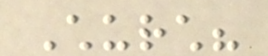Church?
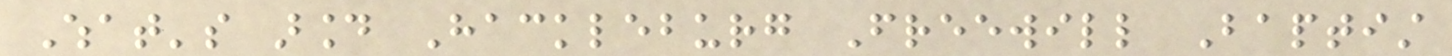What's around Hackleburg Freewill Baptist
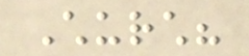Church?
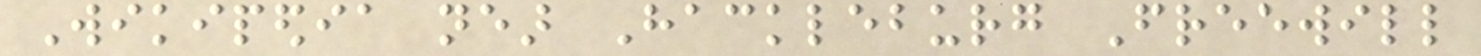Wikipedia near Hackleburg Freewill
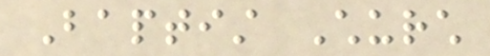Baptist Church
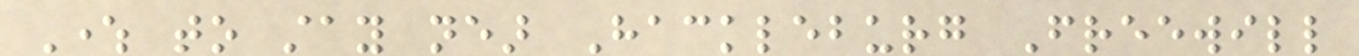Where to stay near Hackleburg Freewill
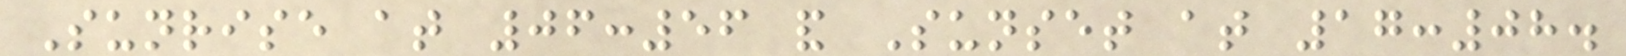Sunrise at 06:56 and Sunset at 17:08.
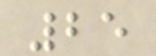25
